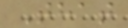That
